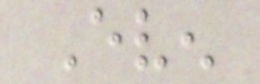Even
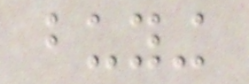buying
